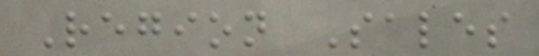Region Sales
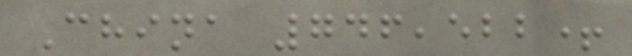China 746,522+
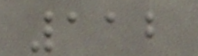112
